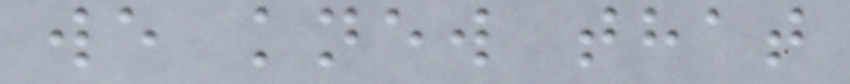we knew that
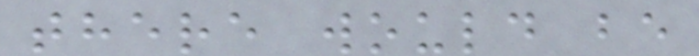there would be
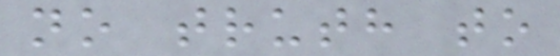no truth to
